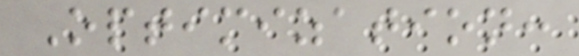Optimization:
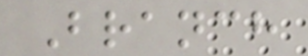Branch
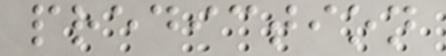prediction
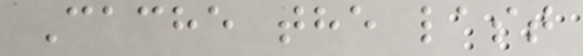Cache the last
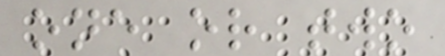one or two
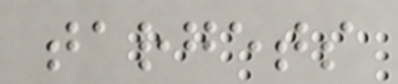targets
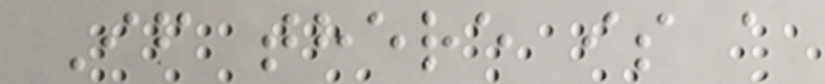If there is a
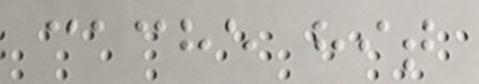cache hit
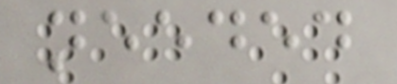needed
